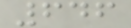646
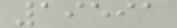19591
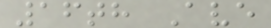16th Ave
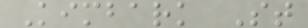Kimbark St
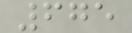675
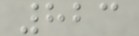823
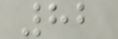82
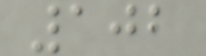102
